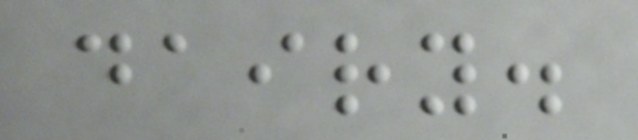dairy.
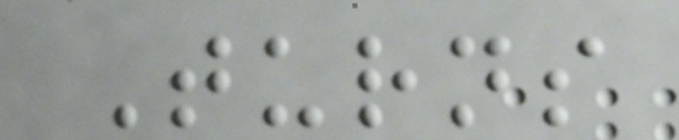Turns
